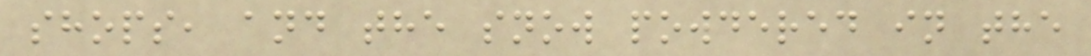shops, and the snow powdered in the
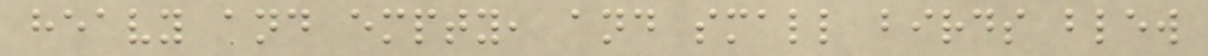heavy and empty, and small birds blew
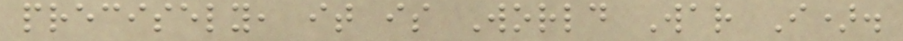precisely, it is World War I).
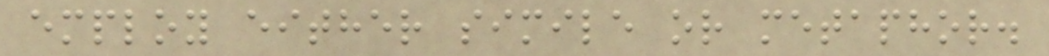employ either simile or metaphor.
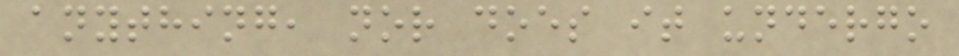anything, nor does it undergo
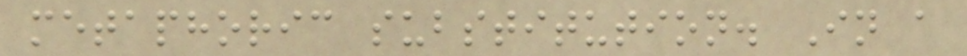metaphoric substitution. In a
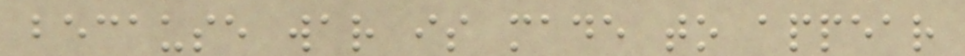because war is made to appear
